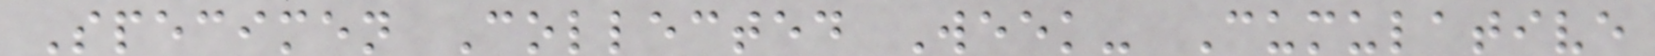Specimen Collected Week- Cumulative
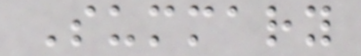Summary
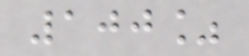100%
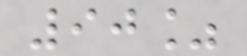90%
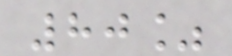80%
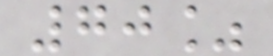70%
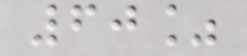60%
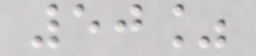50%
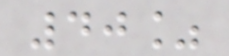40%
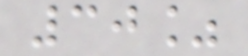30%
